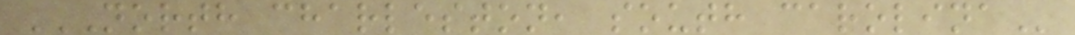NORTH CHARLESTON, SOUTH CAROLINA
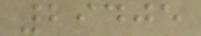29405
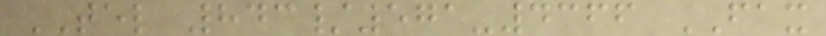TEL 843/571-4366 FAX
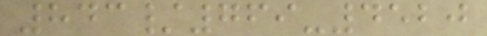843/769-4520
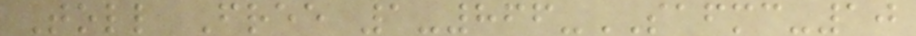Toll Free 1-866-SAFMC-10
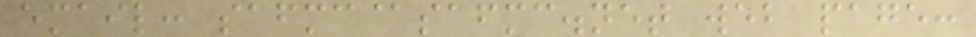email: safmc@safmc.net web page:
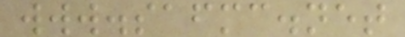www.safmc.net
